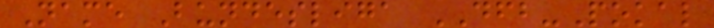Name Bundesliga DFB-Pokal
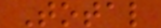Total
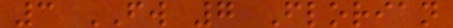3 FW 7 Florian
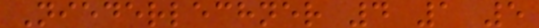Niederlechner 4 1 5
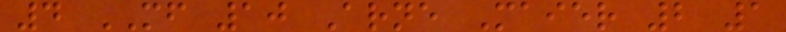4 MF 10 Arne Maier 2 1
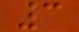3
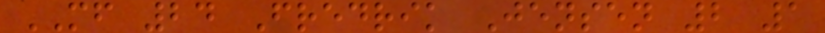MF 24 Fredrik Jensen 2 1
